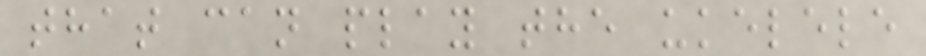that can play the ukelele
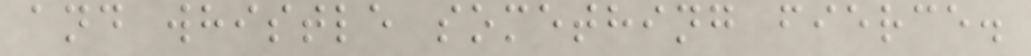and whistle something fierce.
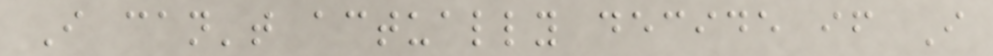I can't actually decide if I
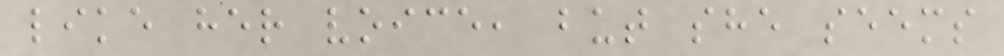like her voice, but she seems
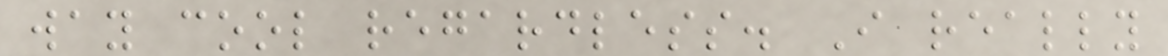way cool regardless. I really
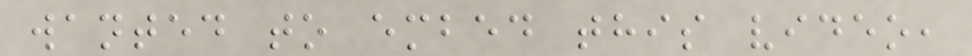wanted to embed this video,
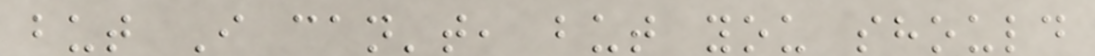but I can't, but you should
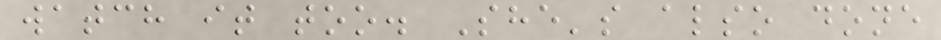watch it too. She's also done
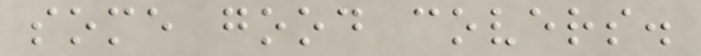some good covers.
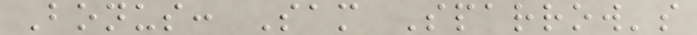Bonus: Sam Sparrow's
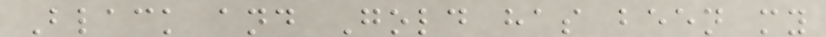Black and Gold has been my
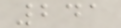241
